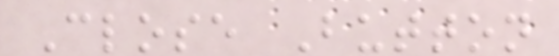Close Button
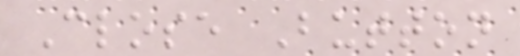Close Button
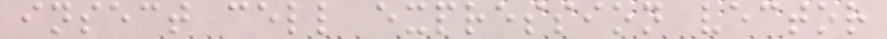insect cell expression vector
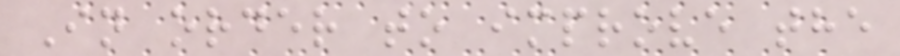In order to improve the
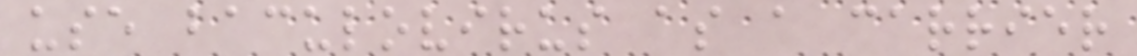use baculovirus as a carrier
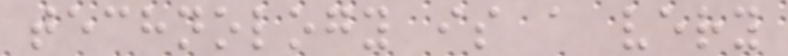technology is a very
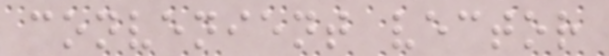convenient vector
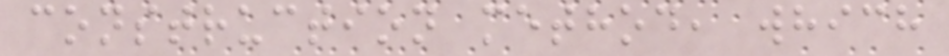construction method, which
